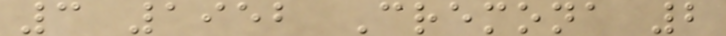3 1952 Cremona 2
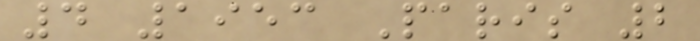4 1953 Paris 2
